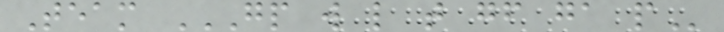Team GP W L T GF GA P
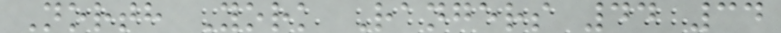North York Rangers 44 34
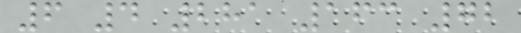6 4 281 163 72
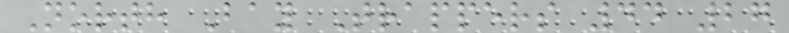North Bay Trappers 44 27
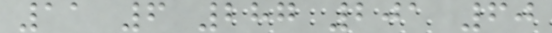11 6 287 201 60
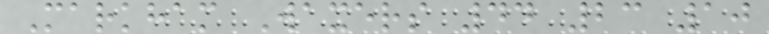Markham Waxers 44 23 10
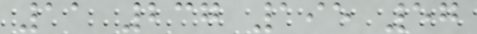11 237 195 57
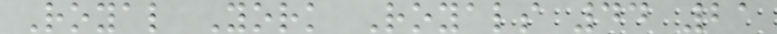Royal York Royals 44 21
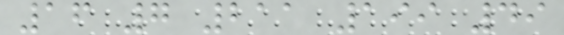16 7 211 199 49
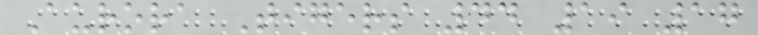Aurora Tigers 44 19 17
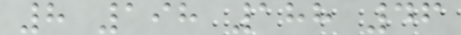8 198 188 46
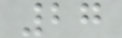27
